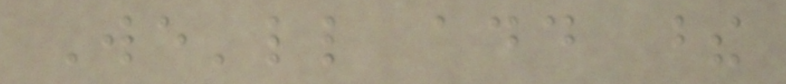We'll add these
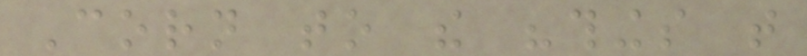Corn to the "things that
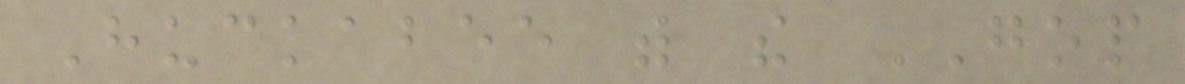Huckabee with the GOP
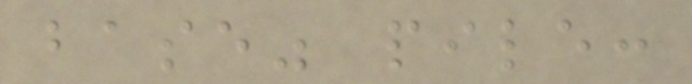base" pile:
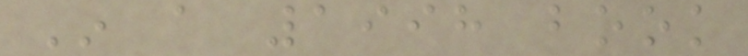In a 1998 book
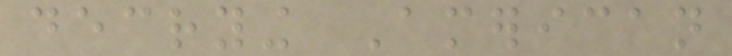decrying American
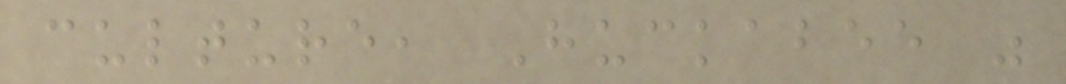culture, Huckabee was
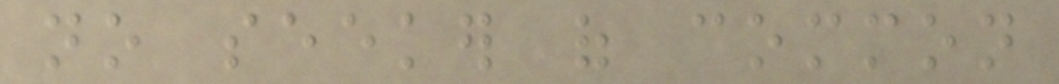no seeker of common
